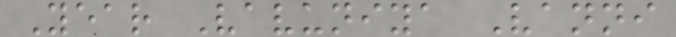Year Vavuniya Vanni
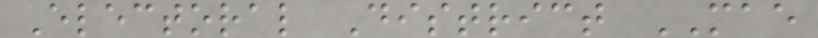Electoral District MAE
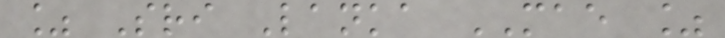% Sri Lanka MAE %
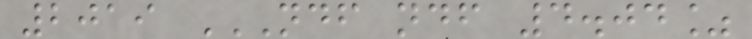2019 NDF NDF 4.04%
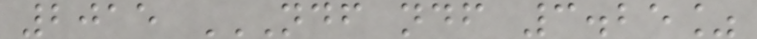2015 NDF NDF 3.25%
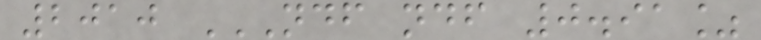2010 NDF NDF 0.91%
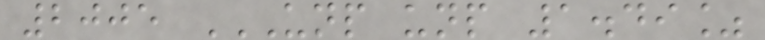2005 UNP UNP 1.49%
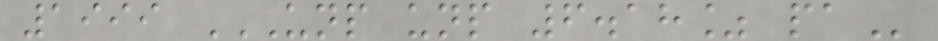1999 UNP UNP 6.18% PA
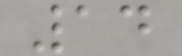14
